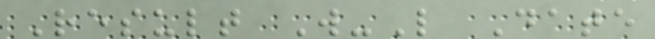Result W-L Date
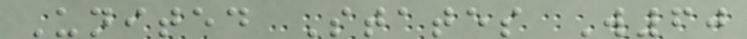United States W60
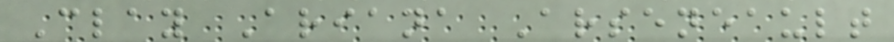Clay Ariana Arseneault
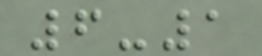6-1
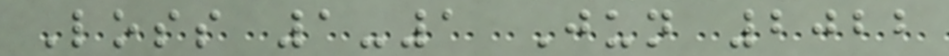Loss 1-1 Jun 2022
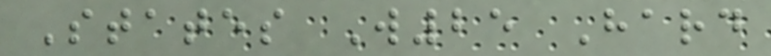States W25 Hard
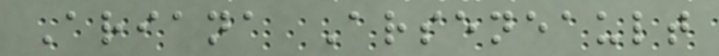Ariana Arseneault
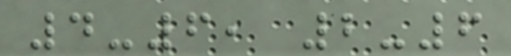4-6, 2-6
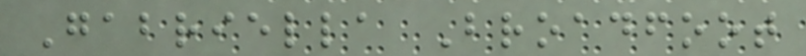Gabriella Broadfoot
